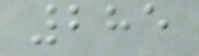285
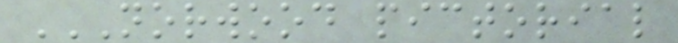NORWOOD PICTORIAL
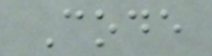Code
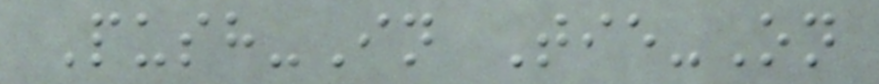Push-In Tie-On
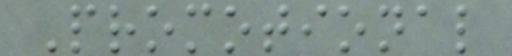Promotional
